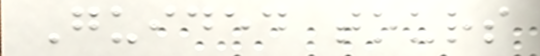Guided tours
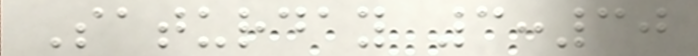Saturday 3:30
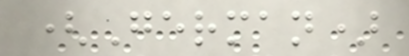(German)
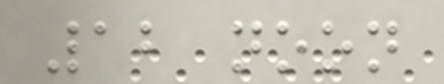12 noon
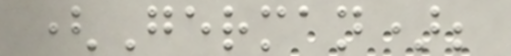(German);
